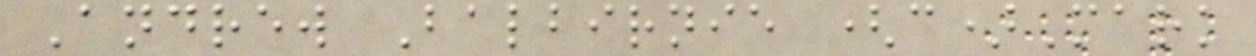Andrew Balbirnie (c)Mark
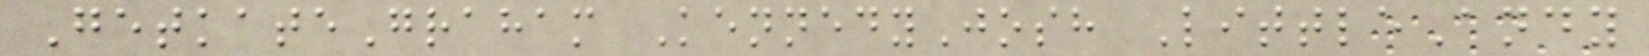GetkateGraham KennedyJosh LittleAndy
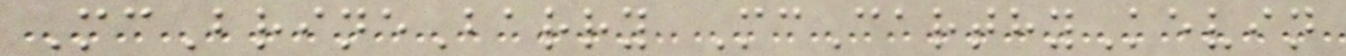McBrineBarry McCarthyKevin
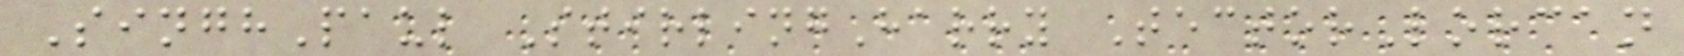SinghPaul StirlingHarry TectorLorcan
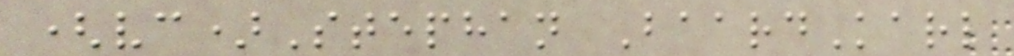(vc)Stephan BaardKarl
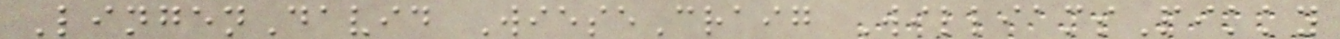LingenDavid WieseCraig WilliamsPikky
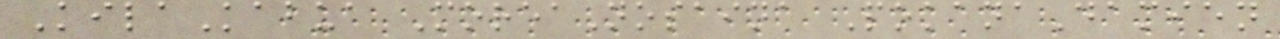KilaKabua MoreaNosaina PokanaDamien
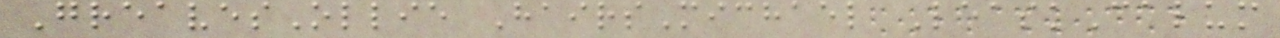GreavesOllie HairsMichael LeaskCalum
